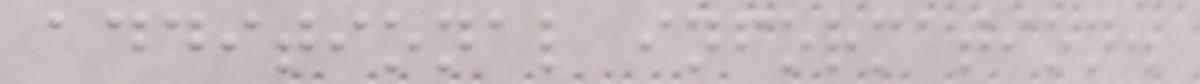additional information.
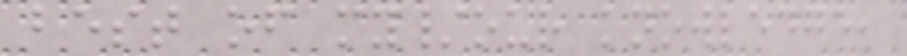best of my/our knowledge,
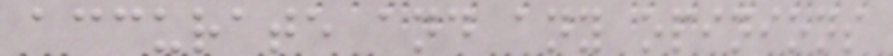accurate and any opinions
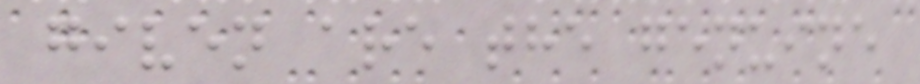given are the genuine
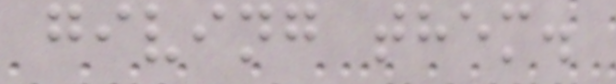giving them.
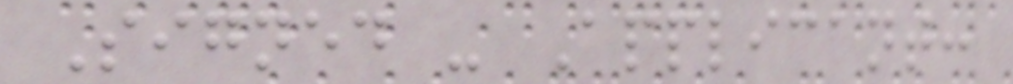Signed - Applicant:
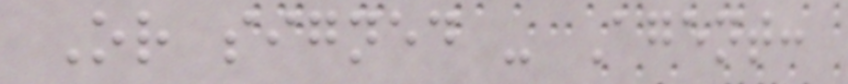Or signed - Agent:
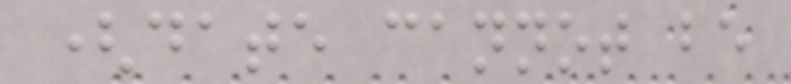(date cannot be
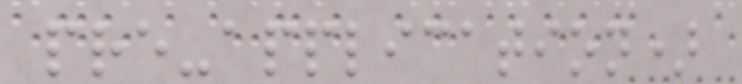pre-application)
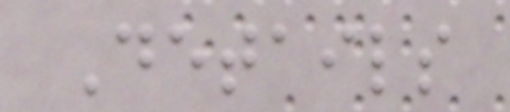Details
